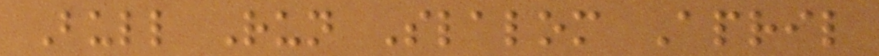Bull Run Slalom April
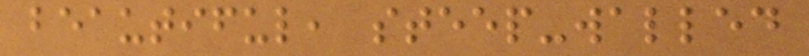beautiful, steep-walled
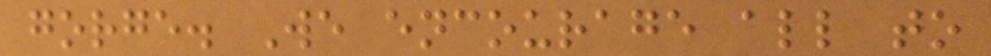gorge. We encourage all to
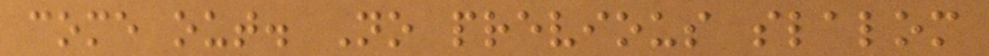come out. No previous slalom
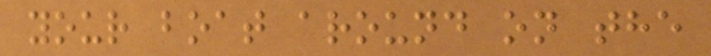your boat around on the
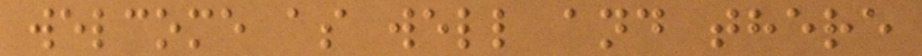welcome as well and there
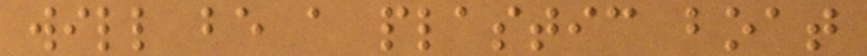will be a plastic boat
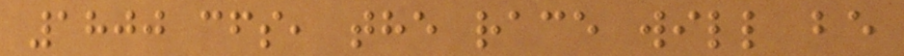1800 cfs, the race will be
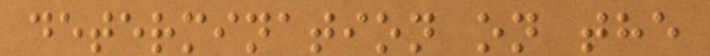determination on the
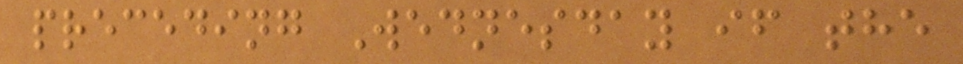preceding Wednesday if the
